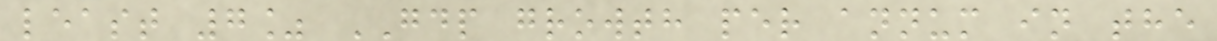least 7% GDP growth per annum in the
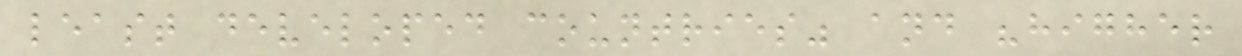least developed countries" and "higher
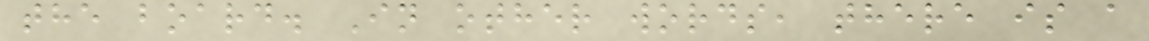the board. In other words, there is a
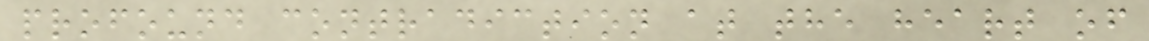profound contradiction at the heart of
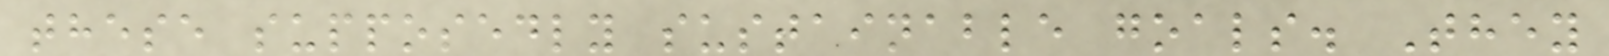these supposedly sustainable goals. They
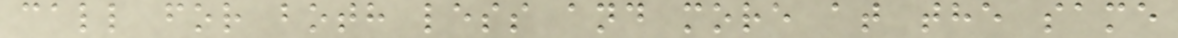call for both less and more at the same
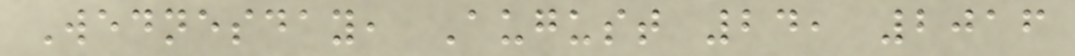Wednesday, August 24, 2016
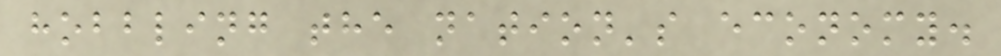hobbling the nation's economy.
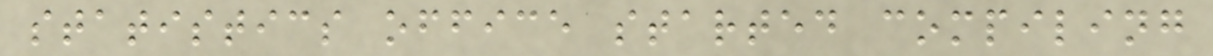statistics office started compiling
